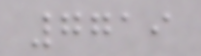7719
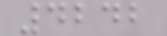4242
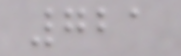721
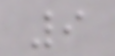9
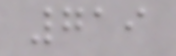719
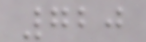720
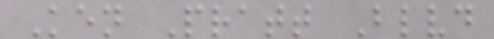Ken Pratt Blvd
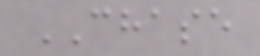CHASE
